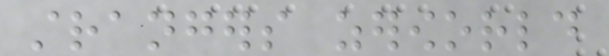strangers zeroworld
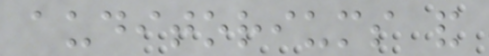auditoriums and
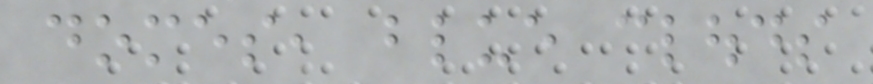domes, blue clouds
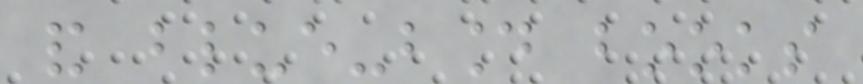and blue-bound books
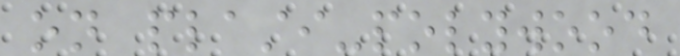on plasti-polywood
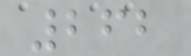262
